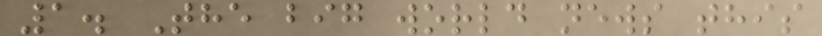1. The big world news this
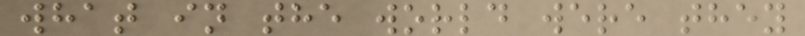what in the world were they
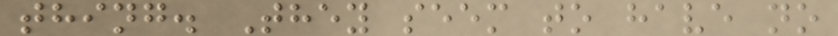thing. They seem to have no
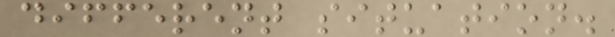different situation.
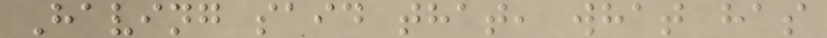Having said that, what has
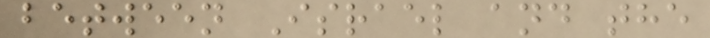between Israel and the
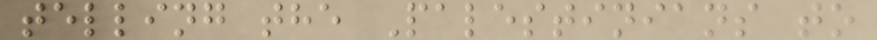telling the Palestinians to
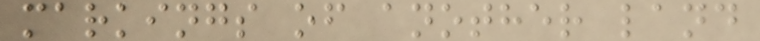markings of another land
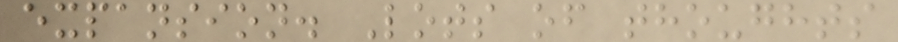expansion. Lots of thoughts
